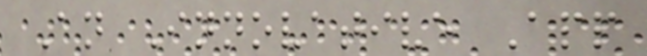An Innovative App
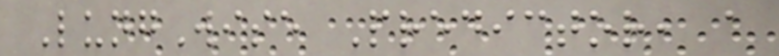LungWise Predictor, a
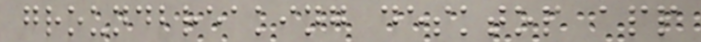groundbreaking desktop app
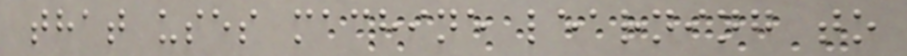that uses machine learning to
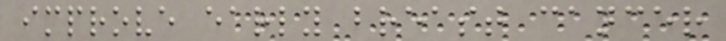improve early breast cancer
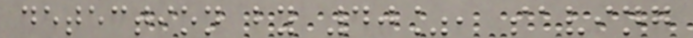detection by 40%, saving
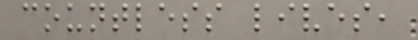countless lives,
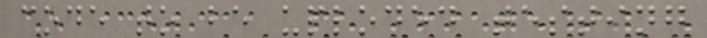code to be uploded testing
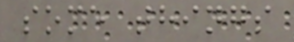some things
